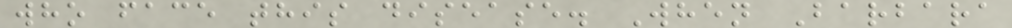who face this disease. When Barbara
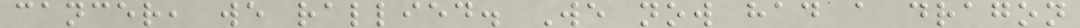cancer, we rallied. We now had a dragon
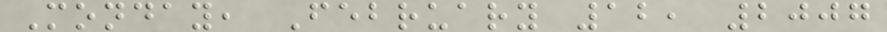Monday, February 12, 2007
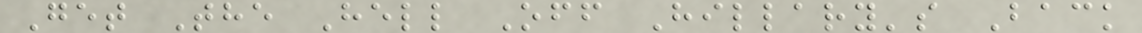Get The Hell Off Hillary's Back
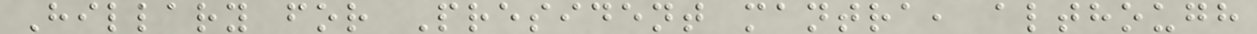Hillary for President mantra, although
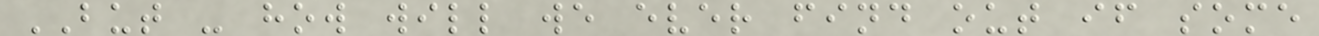BUT - how will we ever find out if some
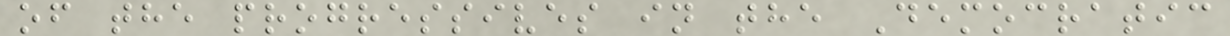of the progressives in the Democratic
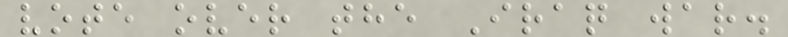vote over the Iraq war.
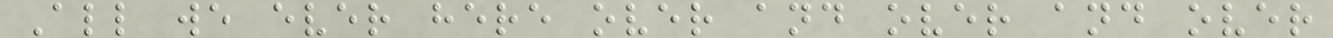All we ever here over and over and over
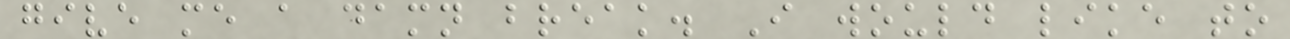give me a damn break. I would like to
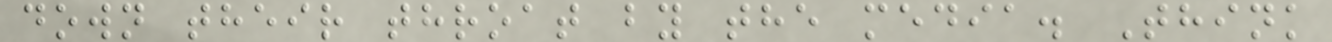down their throat by the media. Think
